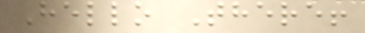Hello There!
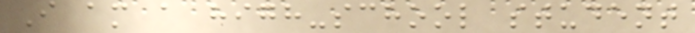I am a high-school student
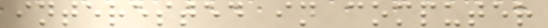interested in computer
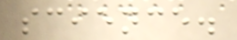science.
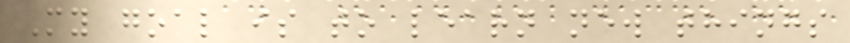My goal is to learn new things
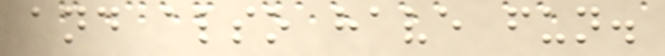and also have fun.
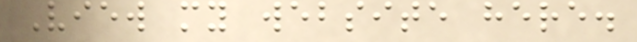View my website here.
